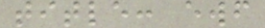title: ewf
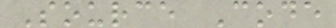Source Code
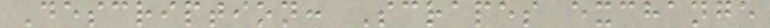Description: Scrapes exchange
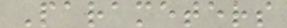Parameters
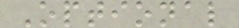Optional
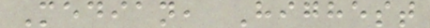Median, Highest
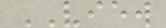VIEW
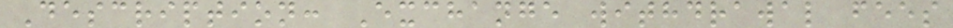Description: Exchange withdrawal fees
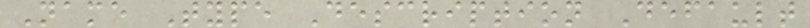Name Type Description Default
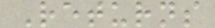Returns
